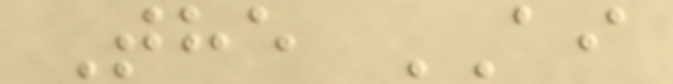The AI
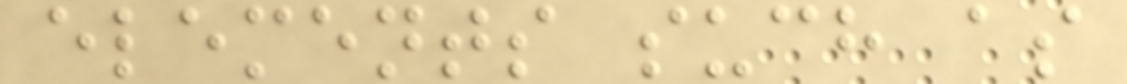elements such as
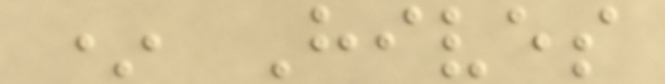* Hives
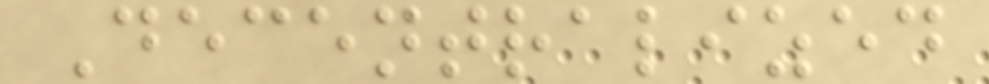Decentralized
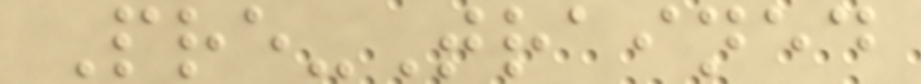Pre-Trained
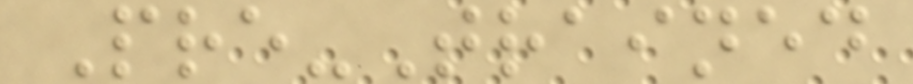Pre-Trained
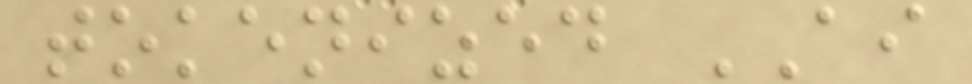tokenized AI
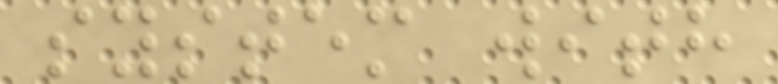system with
